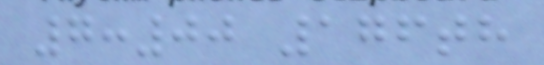7:00 176th
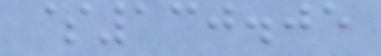$130.05
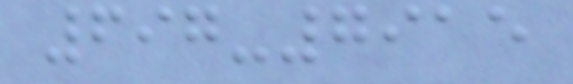697-7915
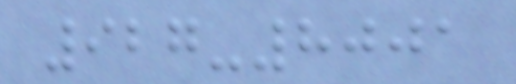927-8001
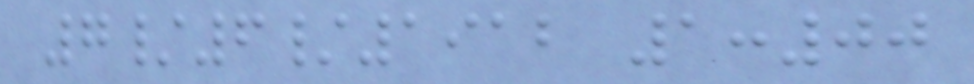7/6/1912 1:00
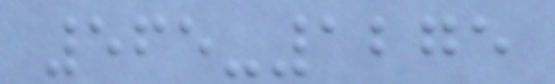565-1275
